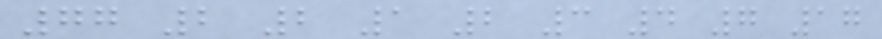77 2 2 1 2 3 4 7 17
